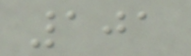101
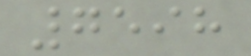7598
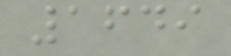1649
